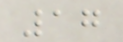17
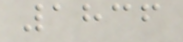1836
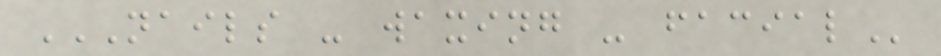NAILS - WAXING - FACIAL
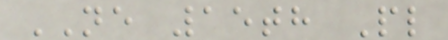NE 15th Pl
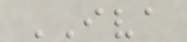IVA
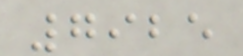7925
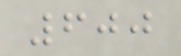600
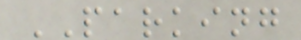PARKING
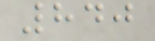840
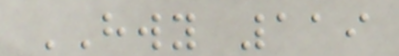HWY 119
